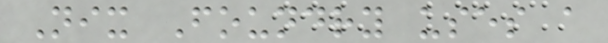Nix Foundry uses a
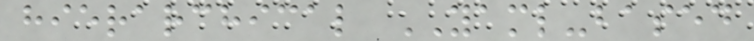hierarchical YAML-based
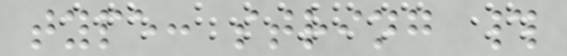type: string #
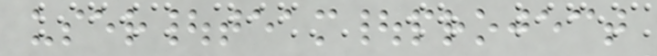user|team|project
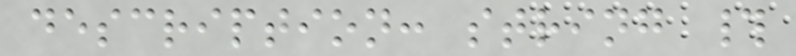description: string #
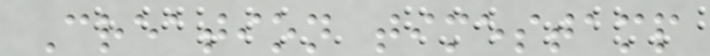Creation timestamp
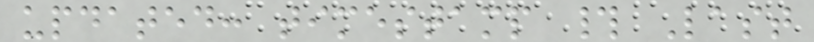updated: timestamp # Last
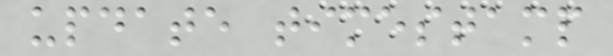update timestamp
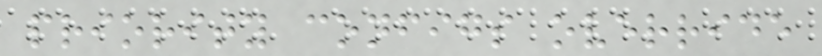priority configs override
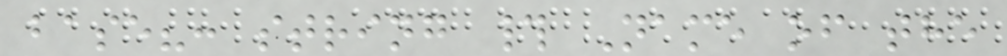base?: string # Name of the
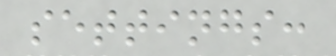settings:
